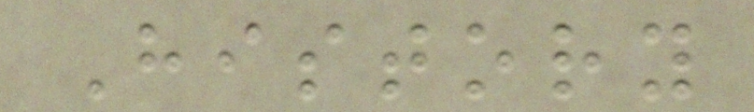History
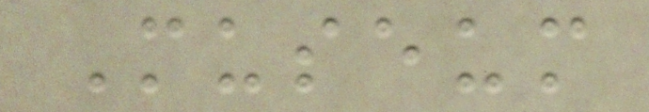Museum
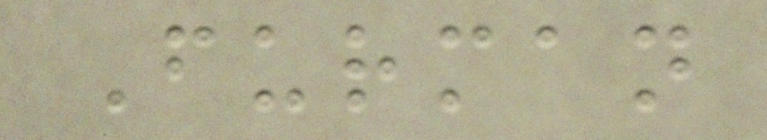Furman
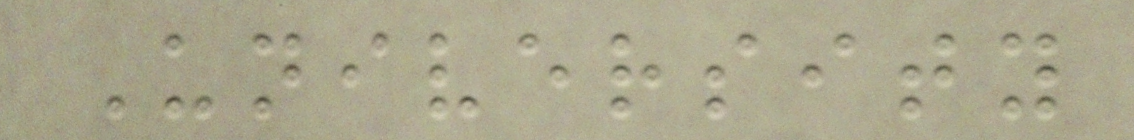University
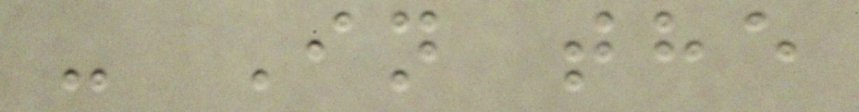- In the
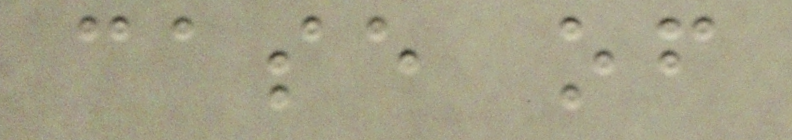case of
